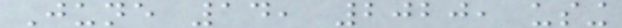June 14, 2020, using
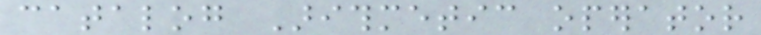catalog Arithmetic operator
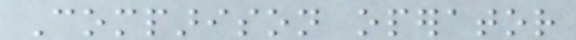Comparison operator
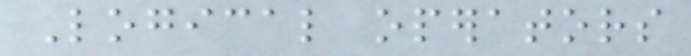Logical operators
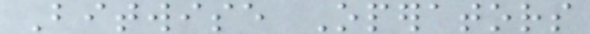Bitwise Operators
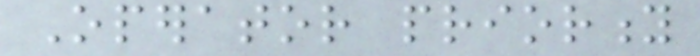Operator priority
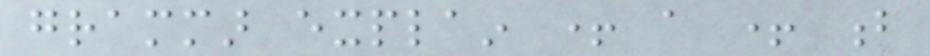grammar explain + a + b
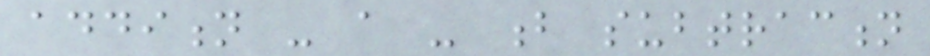addition - a - b subtraction
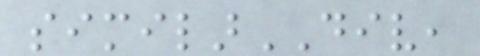similarDIV,
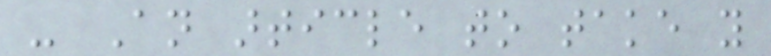- An article to take you
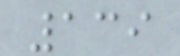139
